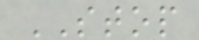STOP
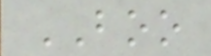BOO
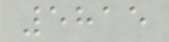5815
